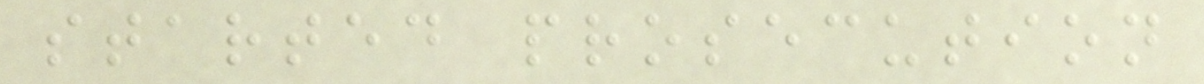started prosecution
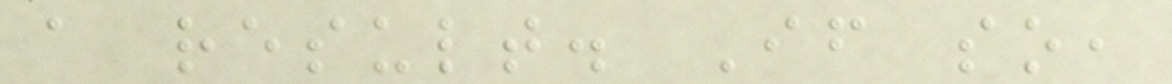a result. If so,
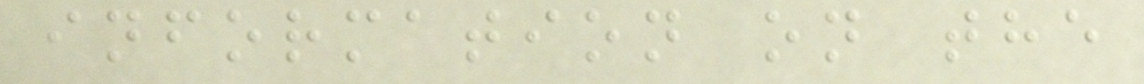information on the
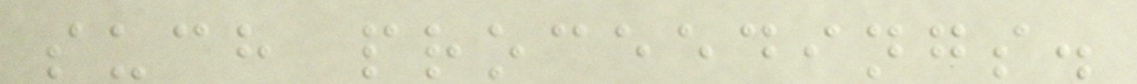such proceedings.
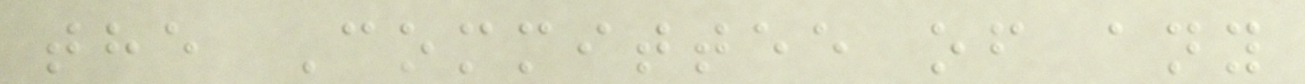the Committee of any
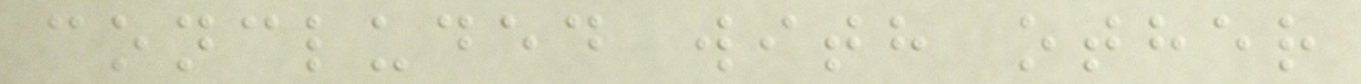concluded with other
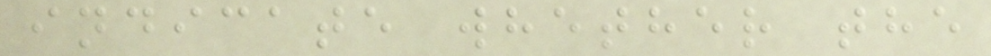indicate whether the
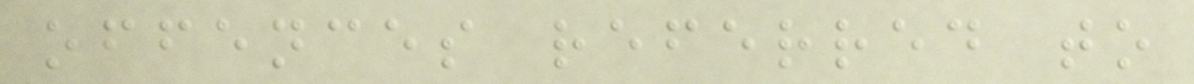offences referred to
